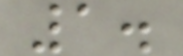1.
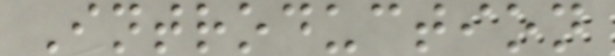Introduction
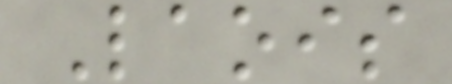Laois
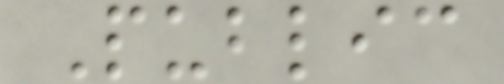Public
